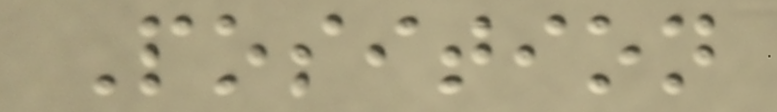Position
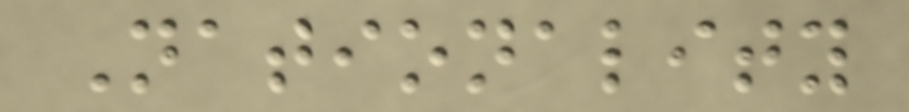Nationality
